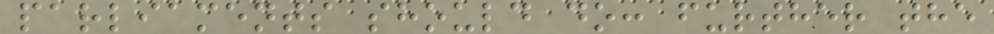parliaments should do: further the
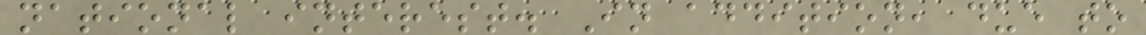national interest. In addition, due to
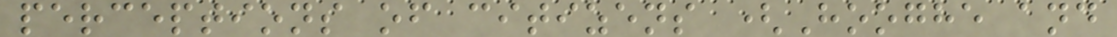perceptions of citizens (Hooghe and
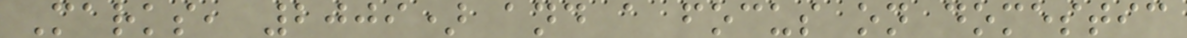Marks, 2009) and a focus on domestic
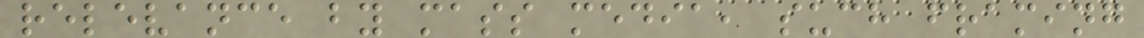relevance by mass media, such framing
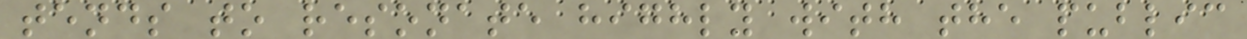tends to resonate highly with the public
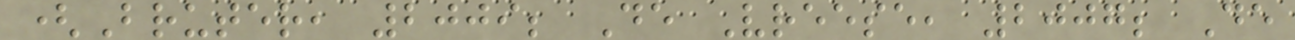(Bruter, 2009; De Vreese, 2007; De
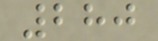280
